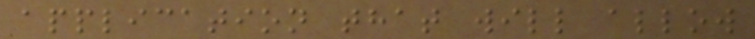application that will allow
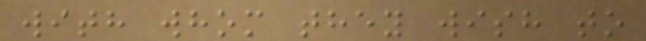with whom they wish to
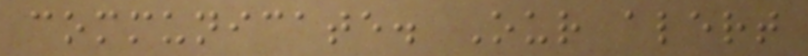communicate. Our alert
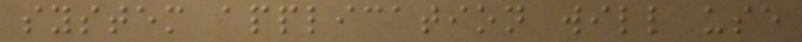system application will use
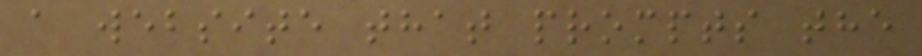a website that prompts the
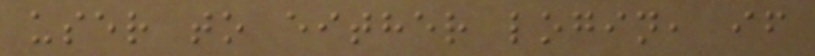user to either login, if
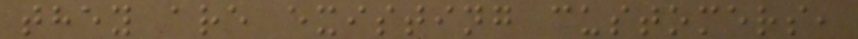they are existing customers,
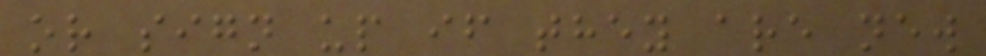or sign up if they are new
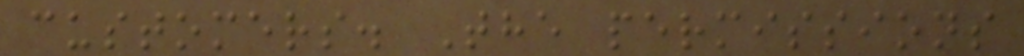customers. The permissions
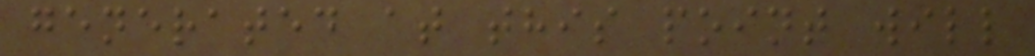generated at this point will
